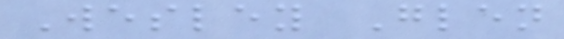Wesley Glen
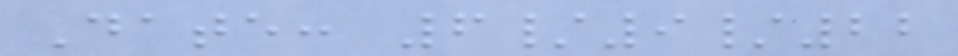Date: 6/9/22
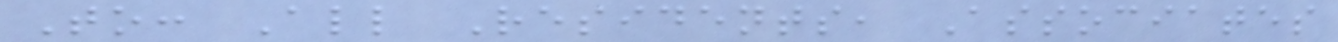To: All Residents, Associates
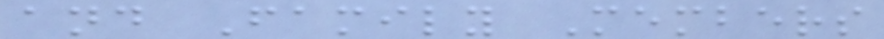and Family Members
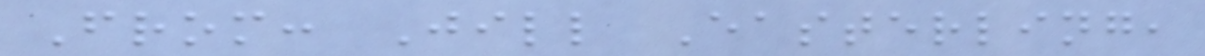From: Jill Easterling,
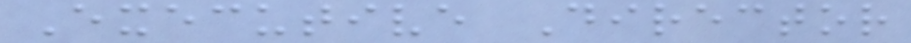Executive Director
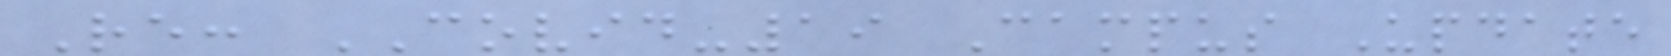Re: COVID-19 Campus Update
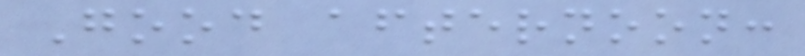Good afternoon:
